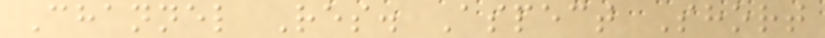Channel Res. Aspect Short
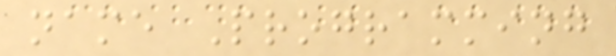name Programming
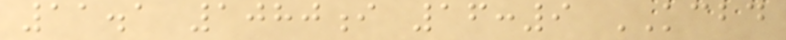11.1 1080i 16:9 KCBD
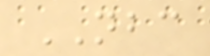NBC
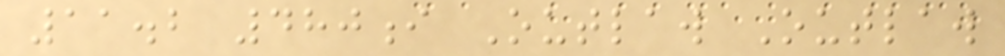11.2 480i Outlaw Outlaw
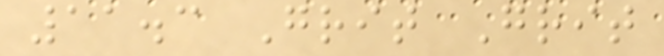11.3 Grit Grit
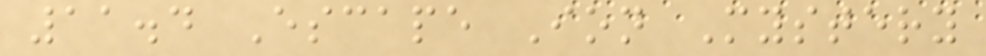11.4 Escape Ion Mystery
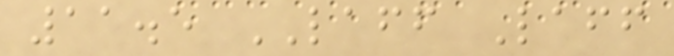11.5 LAFF Laff
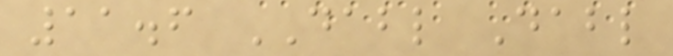11.6 DABL Dabl
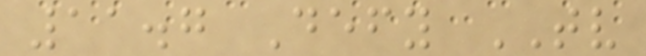11.7 Defy TV
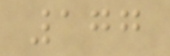177
